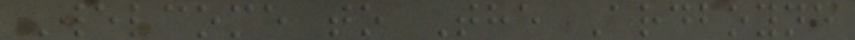Welcome to The Ardboyne
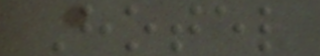Hotel
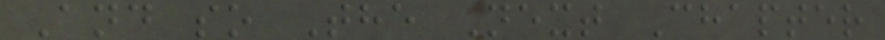And so The Next Chapter
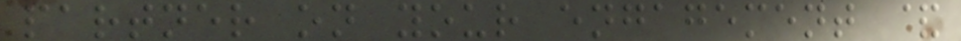partner on your engagement &
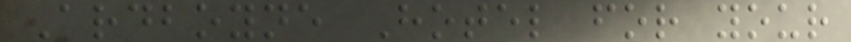Ardboyne Hotel for your
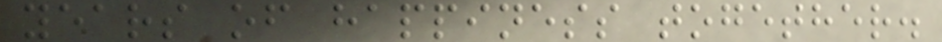years of happiness together.
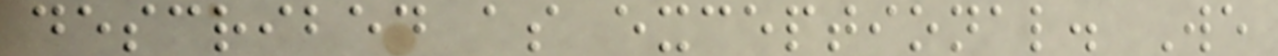described as exceptional. We
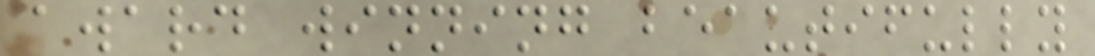award winning beautifully
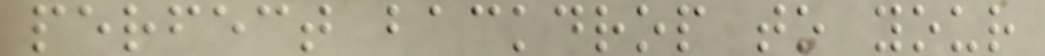perfect backdrop to your
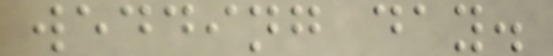wedding day.
